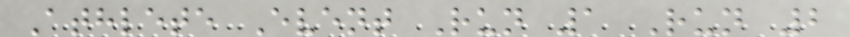Athlete Event Run 1 Run 2
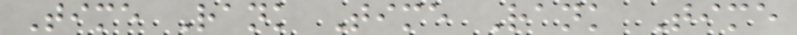Time Rank Time Rank Time
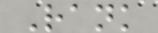Rank
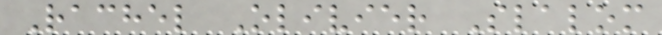Rachel Olivier Slalom
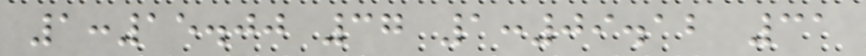1:15.00 37 1:09.12 31
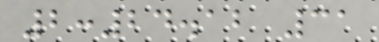2:24.12 31
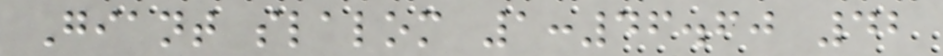Giant slalom 1:46.60 42
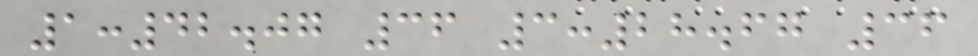1:42.07 36 3:28.67 36
